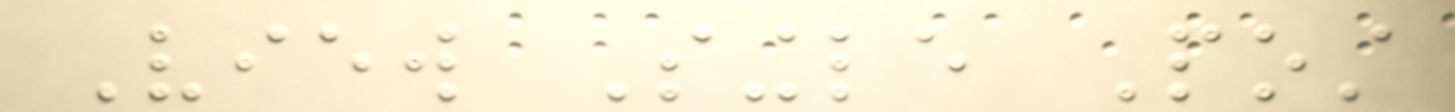View Single Post
